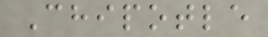Chipotle
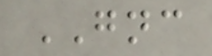GNC
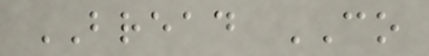BREAD CO
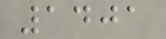1401
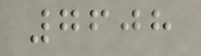7608
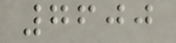7600
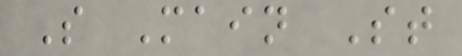S Main St
